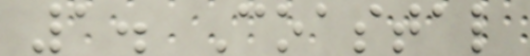1. Coastal
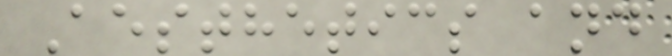Aesthetics and
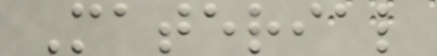Material
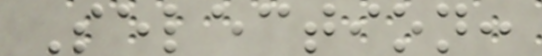Selection:
